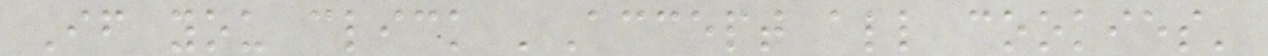If you click 'Accept all cookies'
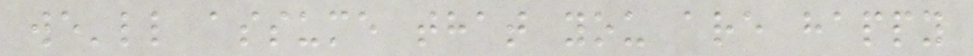we'll assume that you are happy
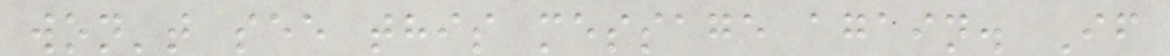won't see this message again. If
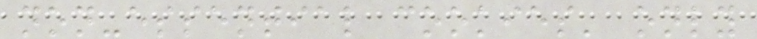non-essential cookies' only
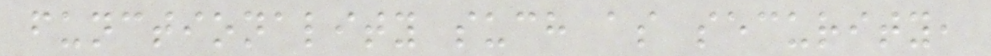functionality such as security,
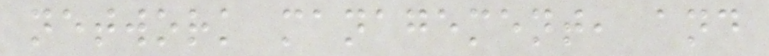network management, and
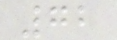72
